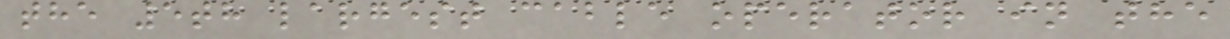the 5th largest cable operator in the
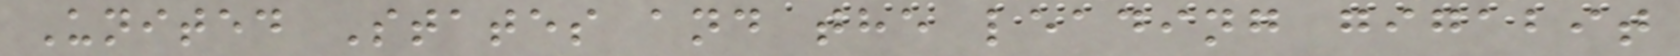United States and the leading gigabit
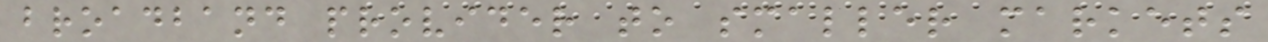broadband provider to smaller markets
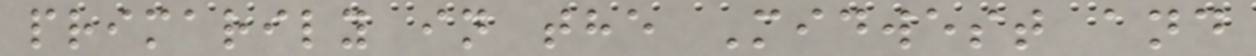primarily in the Midwest and
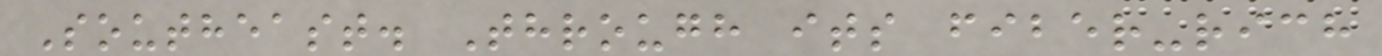Southeast. Through its fiber-rich
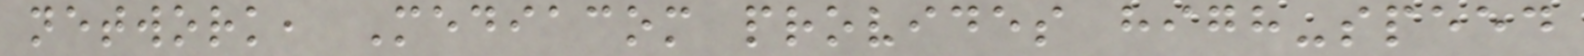network, Mediacom provides high-speed
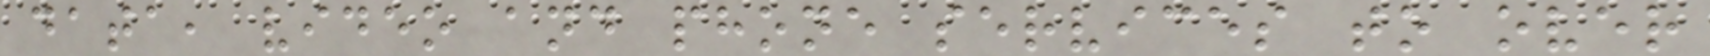data, video and phone services to over
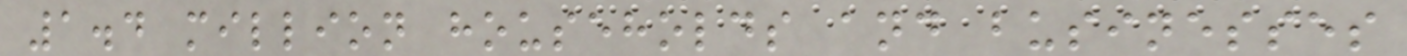1.4 million households and businesses
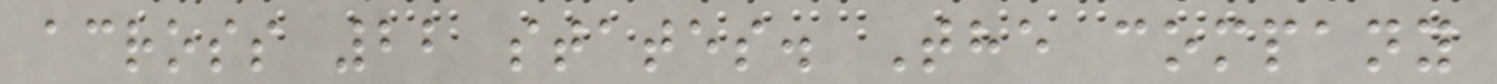across 22 states. The company
